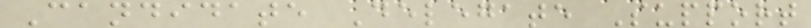Candidate Delegate Support
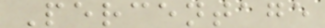Percentage
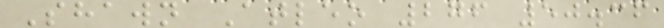Shawn Atleo 276 50.36
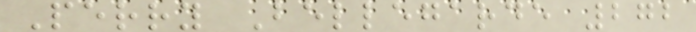Perry Bellegarde 272
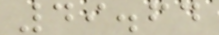49.64
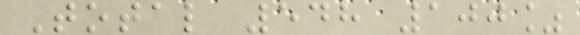Total 548 100%
